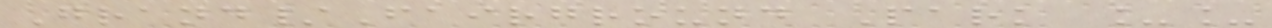Grand/Fairground Park __
